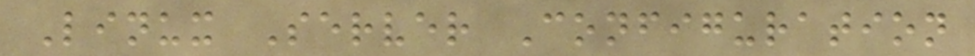Linux Server Configuration
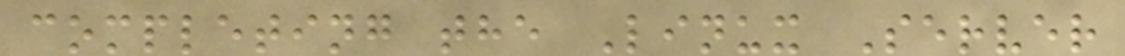completing the Linux Server
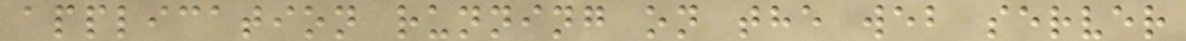application running on the web server
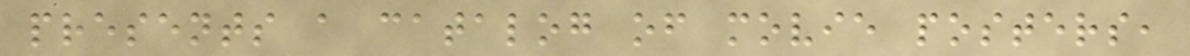presents a catalog of movie posters,
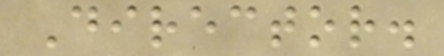Director.
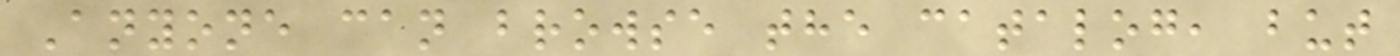Anyone can browse the catalog, but
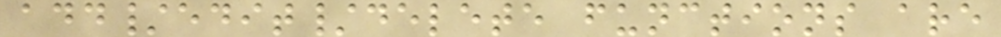add/edit/delete functions are
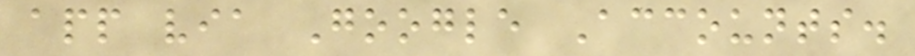app via Google Accounts.
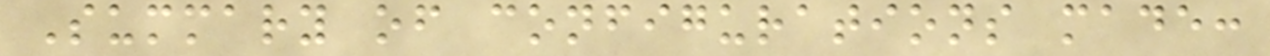Summary of configurations made:
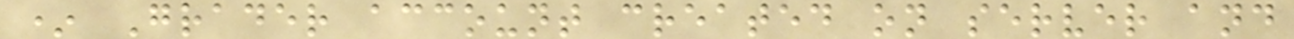* Grader account created on server and
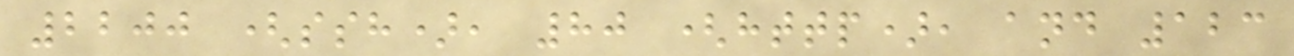2200 (ssh), 80 (http), and 123
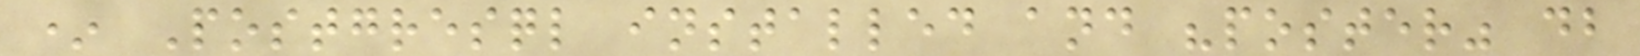* Postgresql installed and "poster" db
